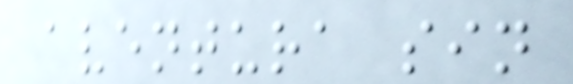aventura sin
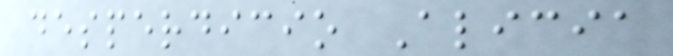desperdicio Alicia
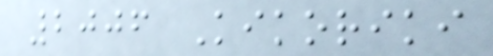2006 Kikoriki
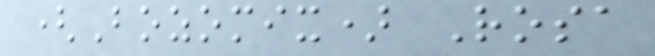(Bozomix) Rosa
